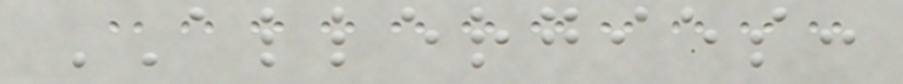ALLERGIES:
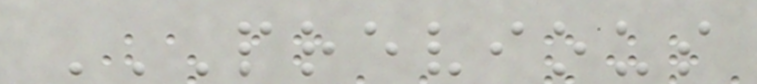PREVIOUS
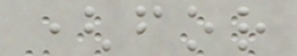(for
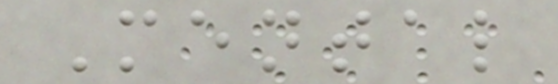Mental
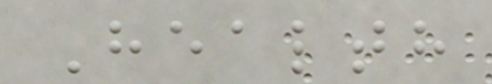Health
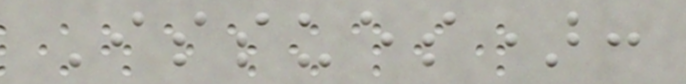Issues):
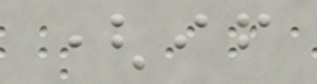(if
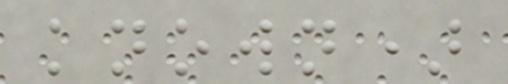known)
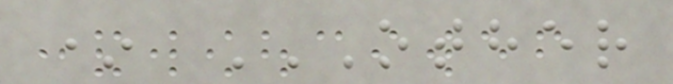* OTHER
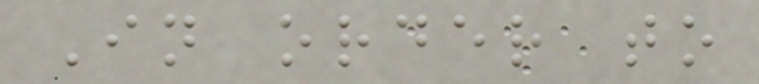In order to
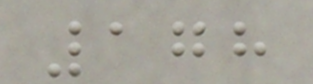178
